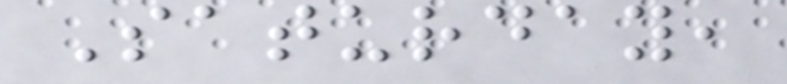Saturday,
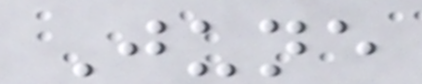June
